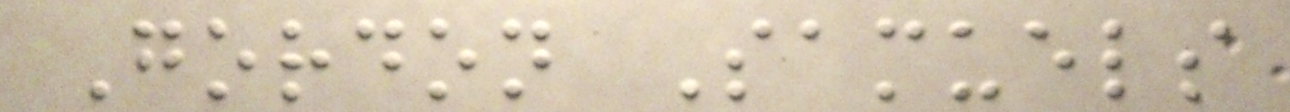Gordon Samuels
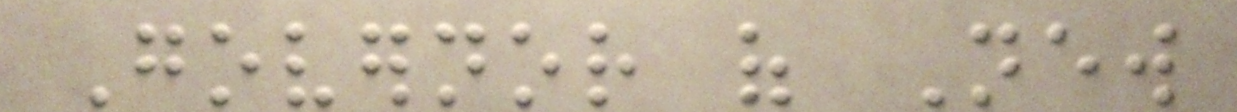Governor of New
